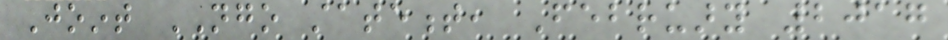Joint NGO statement, February 2017
